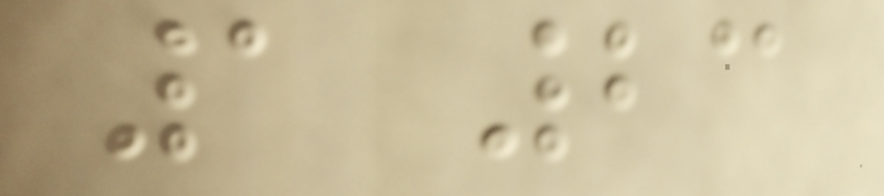1 23
